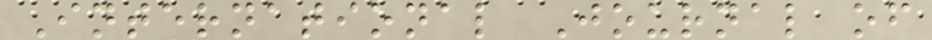International Journal of
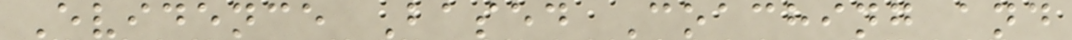Evidence Based Coaching and
